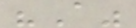"A"
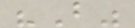"B"
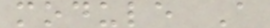module A
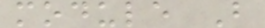module B
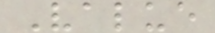Value
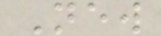New
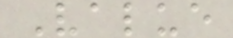Value
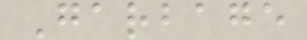Garbage
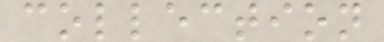collection
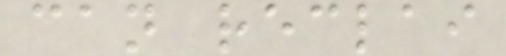can reclai
